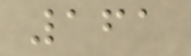161
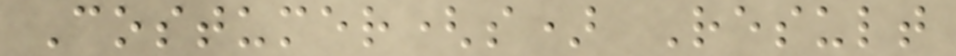Costumer(s) Result
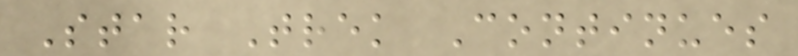Star Trek Continues
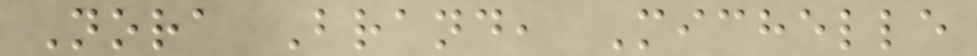Nora Brand, Michelle
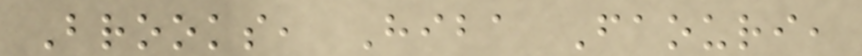Brooks, Hiba Faouri,
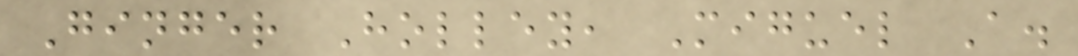Ginger Holley, Miguel A.
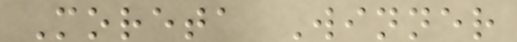Moreta Winner
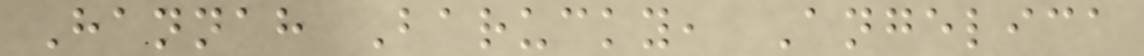Hannah Barucky, Angelica
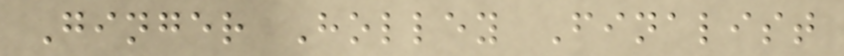Ginger Holley Finalist
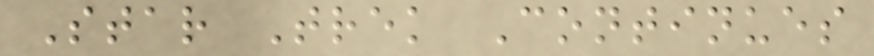Star Trek Continues
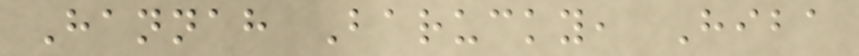Hannah Barucky, Hiba
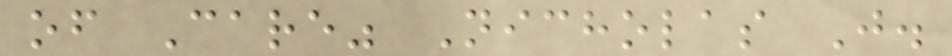of Care" Nicholas J.
